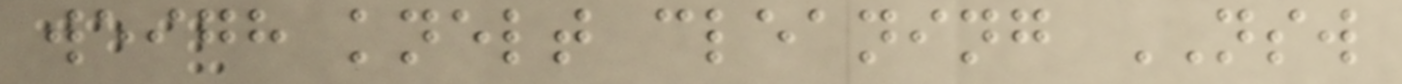weigh knelt cleaning NSW
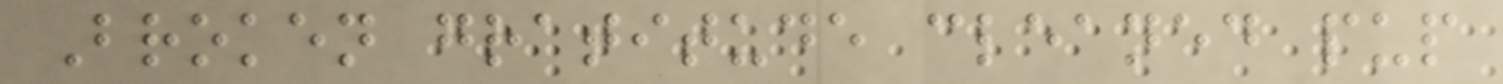Broken gratitude cleaned pup
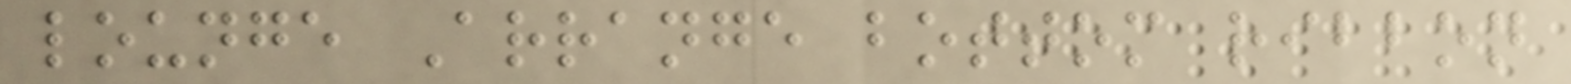lounge Arrange bottom ribbon
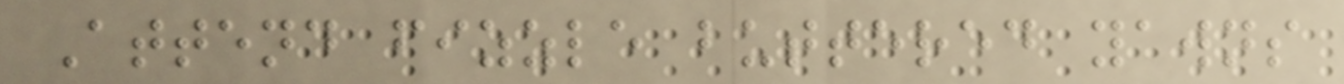Attend fizzle buttered yawns
